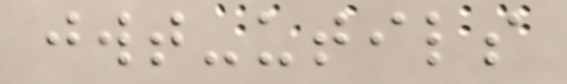jwt-utils
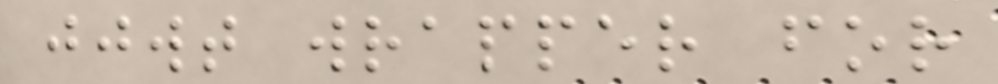jjwt wrapper for
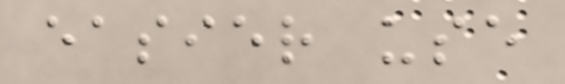easier use
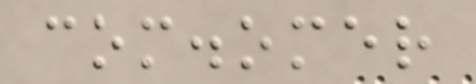com.omer
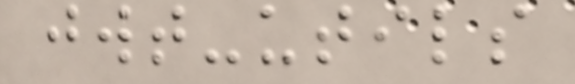jwt-utils
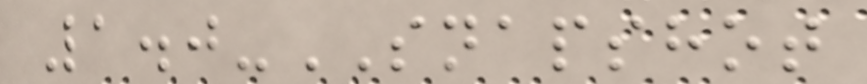1.0-SNAPSHOT
